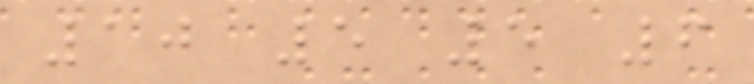10 5 5 6
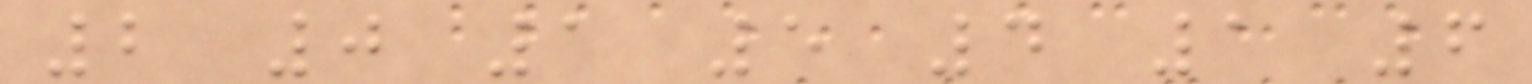2 0 1 5 4 1 6
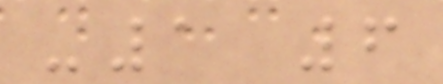-1 6
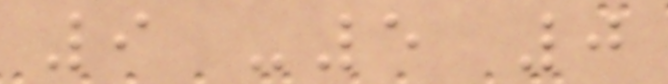9 -5 0
